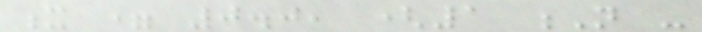x = 0.0, (1 N -
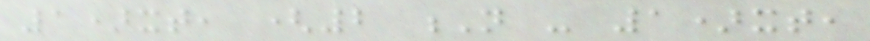1)xt, (2 N - 1)xt,
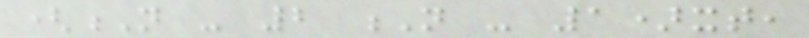(N - 2 N - 1)xt,
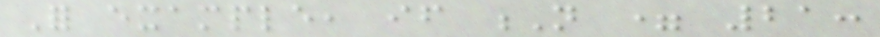For example, if N = 21:
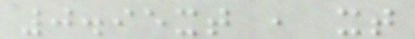0.95xt , xt
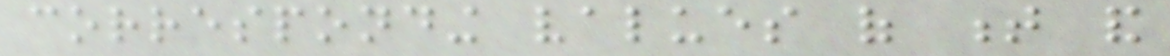corresponding values of t and
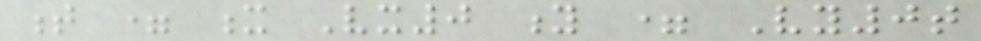t = x Vx0 y = Vy0t
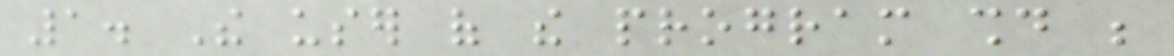1. The user of the program should be
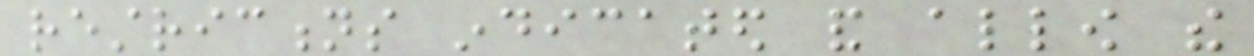restrictions indicated and allow the
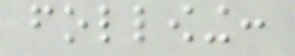following:
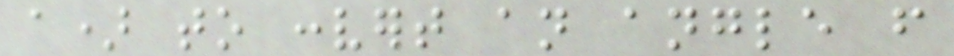a) to convert an angle from
